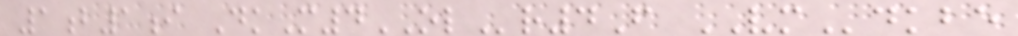1b1i DkM4OLr4F VMdkbe
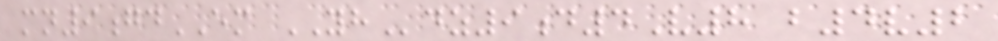mn9gdEM YHdz9d4V8 b4v2
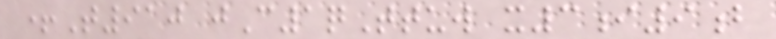+T910 jC1qTtuw x3i9b
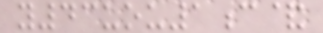y43uou1c&
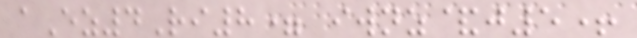aEz4Ri8= iwnz&j5+
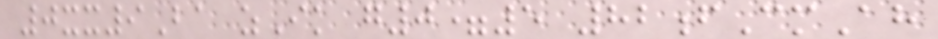0xx9Ba zIk g0=5 82fCmAh
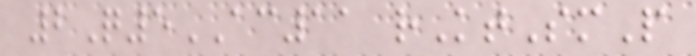2Q5AC11 rKtSmP
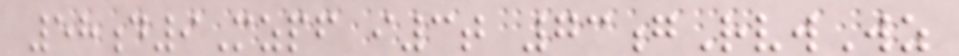58d9Mzpf i3t 73gRvwWz
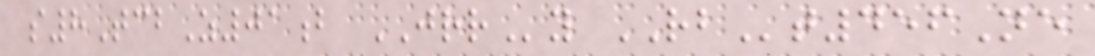s8TcbZ01b JRRy RBt456Ne
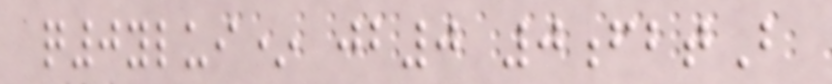q0ylui* jb0 0fbtB
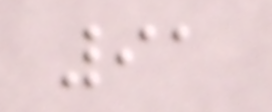91
